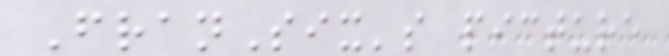FranSix's picture
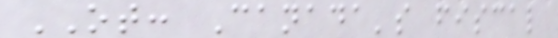OT: Canada's fiscal
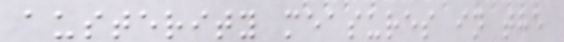austerity measures in the
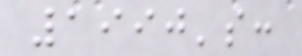1990's:
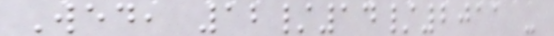Wed, 12/14/2011 -
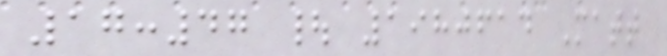17:47 | 1980614 Matt
